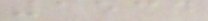1534
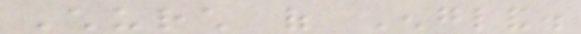Church of England.
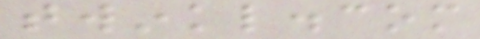twinkl.com
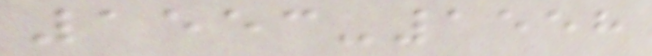1553-1558
